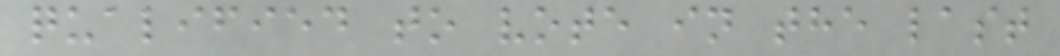qualified to vote in the last
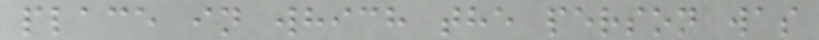place in which the person was
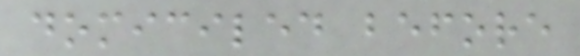domiciled before
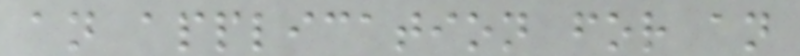an application for an
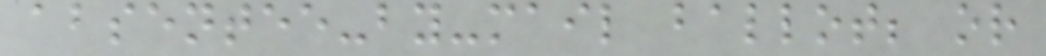absentee-by-mail ballot; or
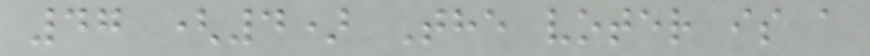47 (4) The voter is a
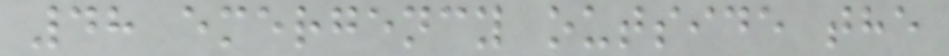48 emergency outside the
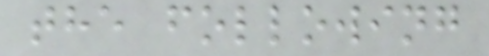the following
